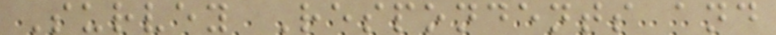Survey Respondents and
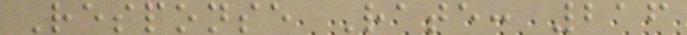Response Rate: 216
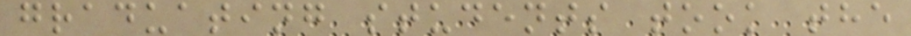graduating students took the
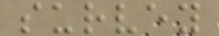survey
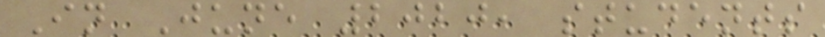In June 2020, students
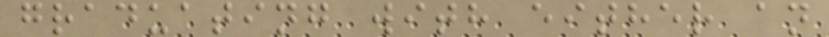graduating with either an
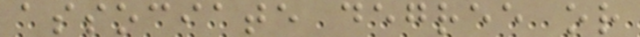associate degree or
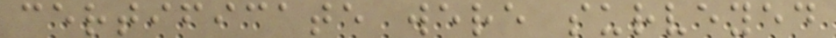certificate were surveyed
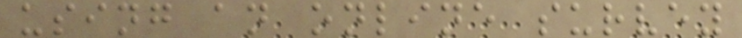using an online survey
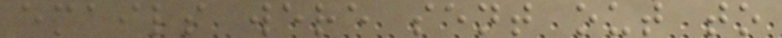emails were sent out to
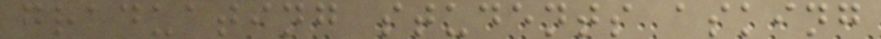graduating students asking
